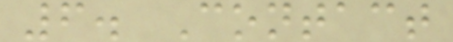6. Contact
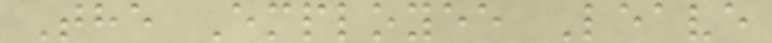The Employee Leave
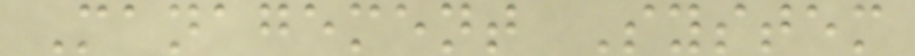Management System
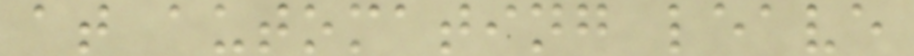at automating leave
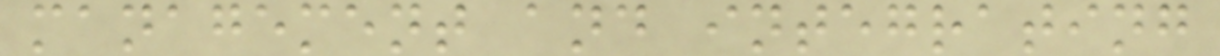management and integrating
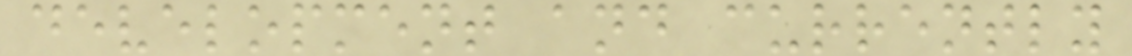development and currently
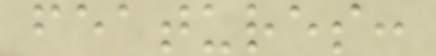features:
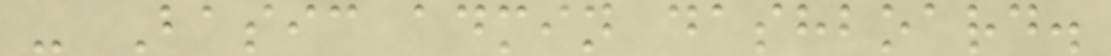- Basic admin dashboard.
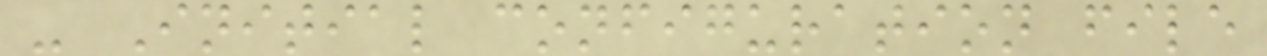- Initial configuration file
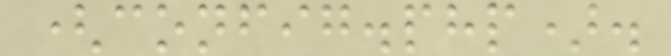(config.php).
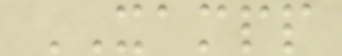XAMPP
